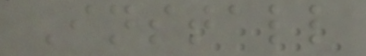Install
